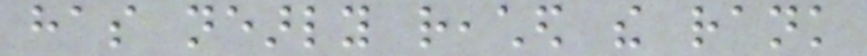has nearly reached the rank
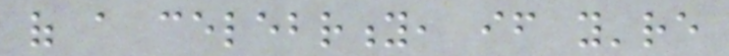of a celebrity, if you're
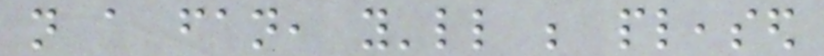not a fan, you'll be pleased
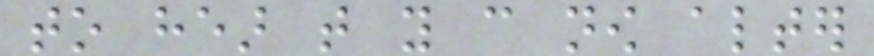to hear that you can now alter
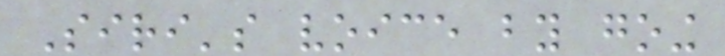Siri's voice by going
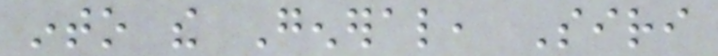into the General, Siri
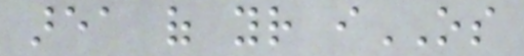area of your iOS
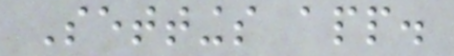Settings app.
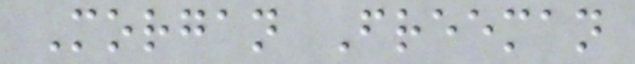Morgan Freeman
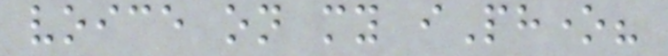voice on my iPhone?
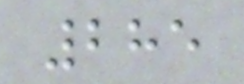285
